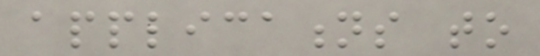applications to
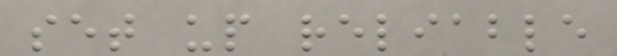set up reliable
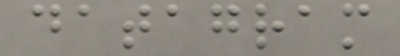datagram
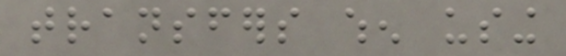transfers when using
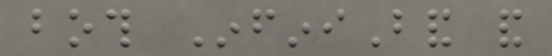both InfiniBand and
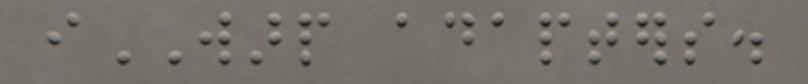iWARP adapters.
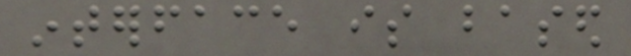interface is based
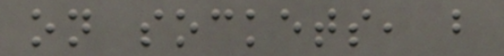on sockets, but
